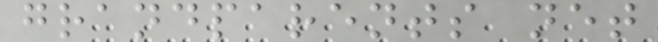grandparents net
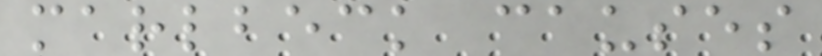marlbeck causes
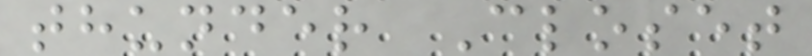thunder Closet
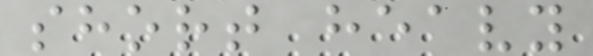short heavy
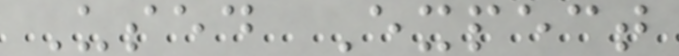Used Expect
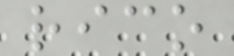rico
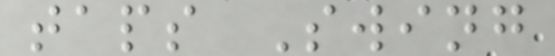taps Swing
